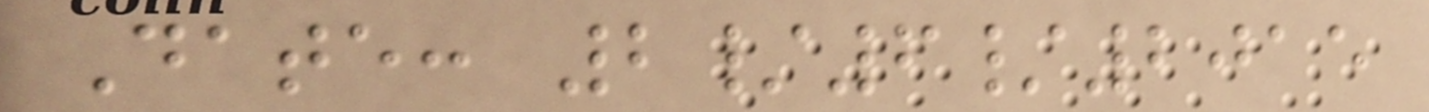Date: 2/6/2015
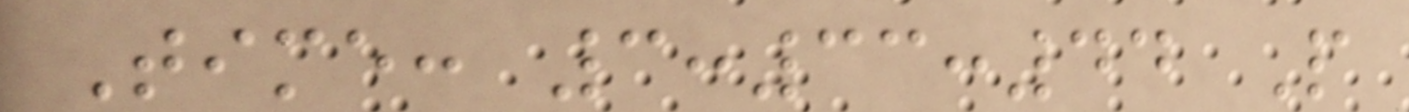Time: 3:33:44 P
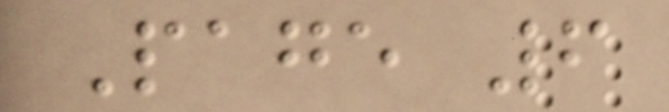Page 6
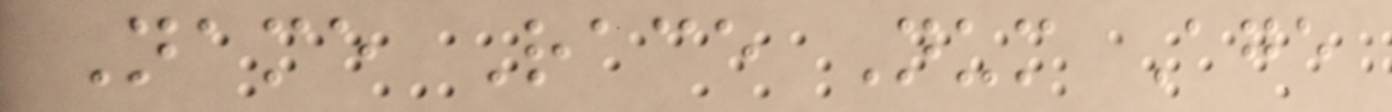Name Race Num Age
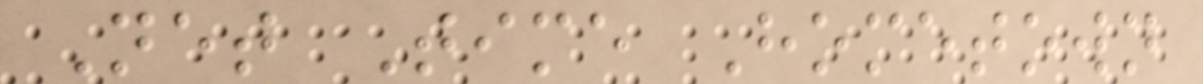Net Time Hometown
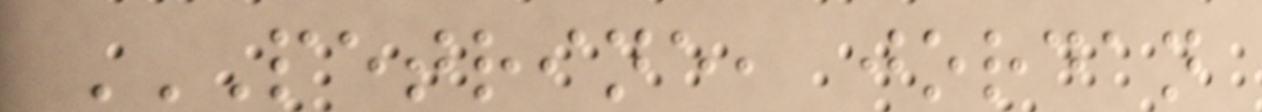PETRINE, JORDAN
